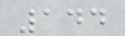144
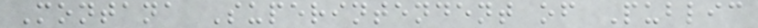Montana Superintendent of Public
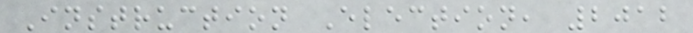Instruction Election, 2012
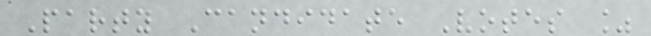Party Candidate Votes %
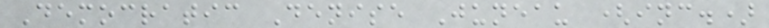Democratic Denise Juneau (inc.)
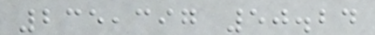235,397 50.24
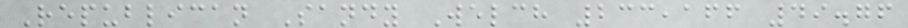Republican Sandy Welch 233,166 49.76
